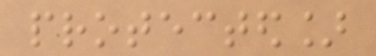protected]
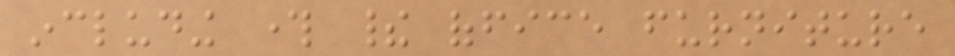including through their office furniture
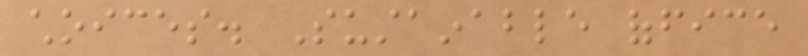choices. Sustainable office
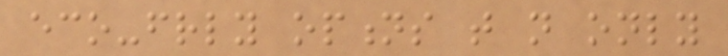eco-friendly options that not only
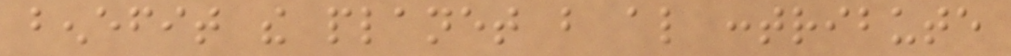benefit the planet but also contribute
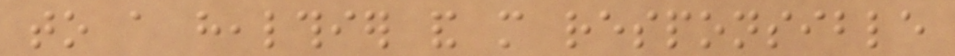to a healthier and more responsible
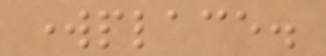workplace.
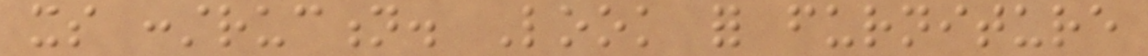its construction. Look for furniture
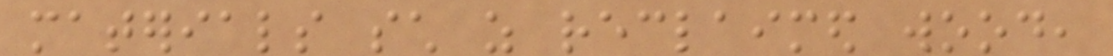materials such as reclaimed wood,
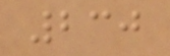230
